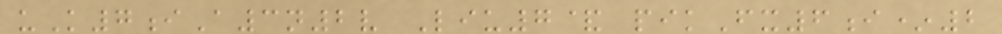uK7iA3n2v Liu7& pikFx6i*2
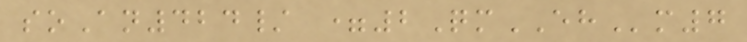soAn424/ =2QmEHm7
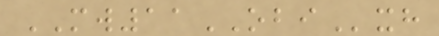MW11OBIxh
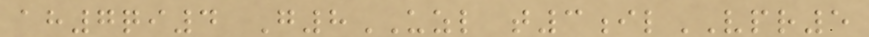ah7qi4 G8UZL t3ilVPR5
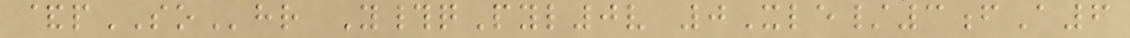&pSOhr Y#qPyl0v 0Xle/3fA6
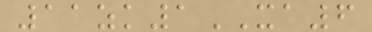11zk1XA6
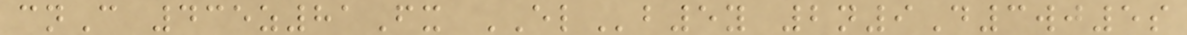cnC 435z81Fx ELb5y 2n9D3wj5s
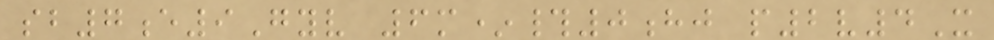sb7e9Gyv 6m*#0hj p2v4X
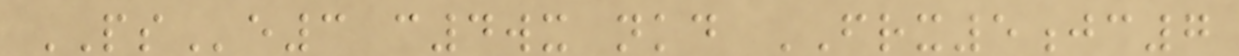PSe3 c4wx nkd FRX5jc7
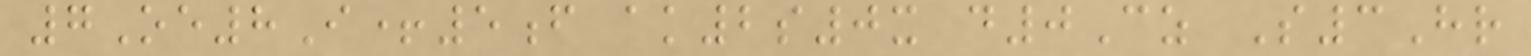7Oe8I+5f ak2s0x d0Cz S3Hr
